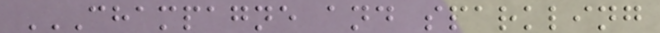CHAMPAGNE AND SPARKLING
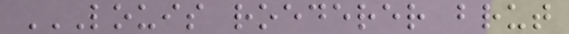LOUIS ROEDERER BRUT
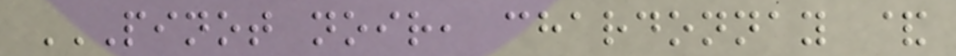PINOT NOIR, CHARDONNAY &
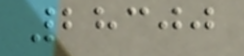28300
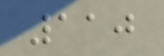110
